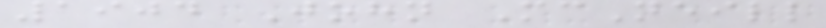1904 John McNeill
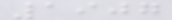1907
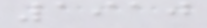1910
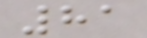81
